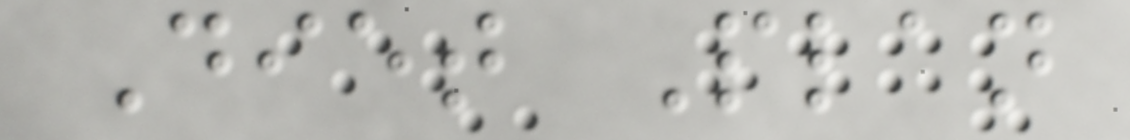Diet Plan
